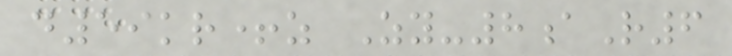d59kr+z Zy-8aR6
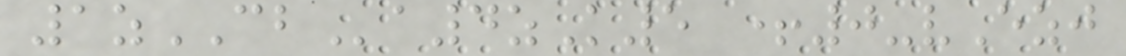1zCBa4zK5 +0-vEzj
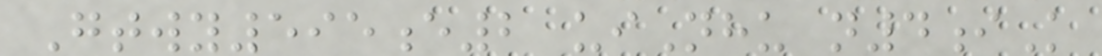Gtwy595e2 uiNhu n4iK
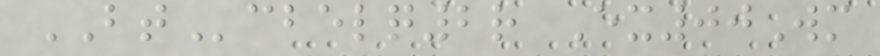BTcbelq2r Ex00Wm
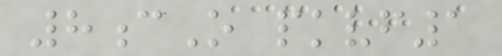8cO pkvf1
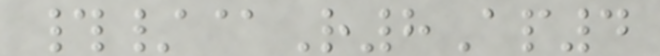#/@R8Ap4
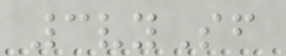3vySf
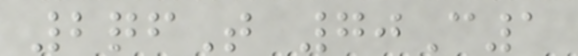2qfT 70C1
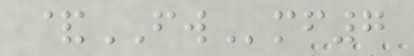&FWmf7
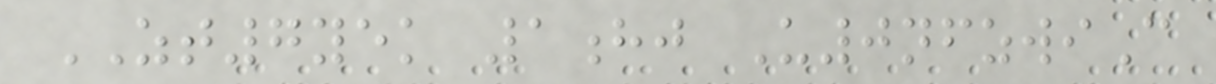ZT7yek 1hj U0nfzwiC
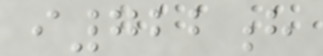i722h
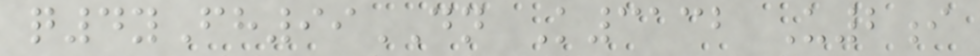q4yFh99DN K3132 U2i
